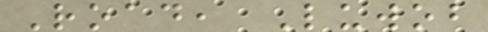Road, Luwob
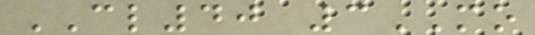CL40 3MO
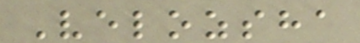Velozsha
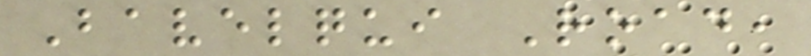Bavelqui Road,
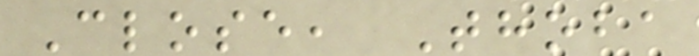Close, Thoba
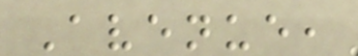Avenue,
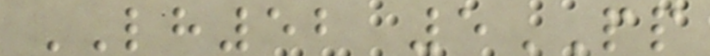LH52 5PP
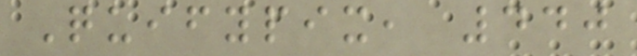Quifypix, 440
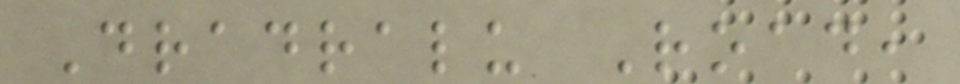Dradralu Road,
